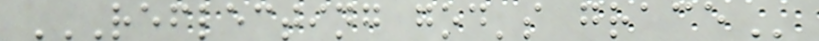REFLECTING GOD'S GRACE
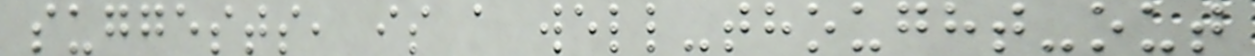suggests, is a well-thought-out
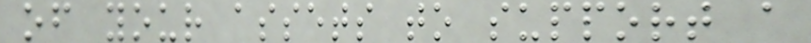of your assets to support a
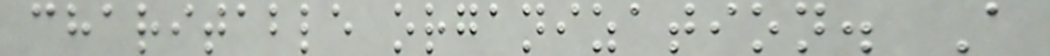charitable organization. A
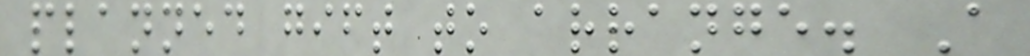planned gift to arrange. A
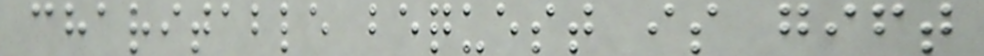charitable bequest is gift
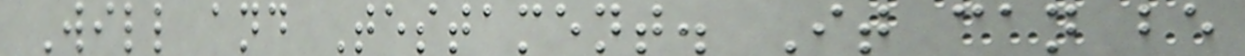Will and Testament. It can be
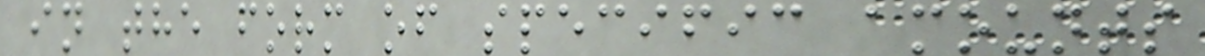in the form of specific amounts
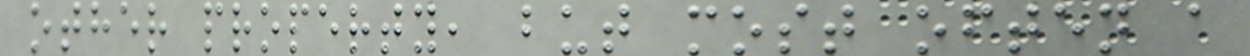other property, but most often a
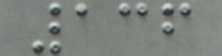136
